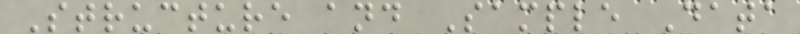Structure and Sample Data
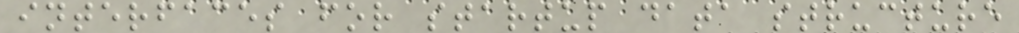interfaces for startup data structure
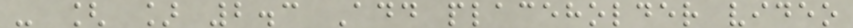- [ ] 2.3 Add placeholder video
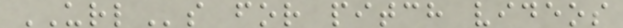URLs for pitch videos
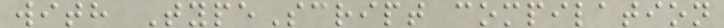with TypeScript compilation
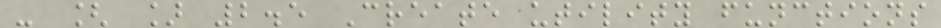- [ ] 2.5 Create utility functions
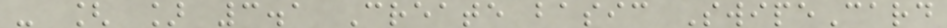- [ ] 3.1 Create basic SwipeCard
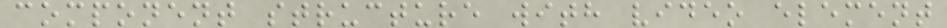component structure with video element
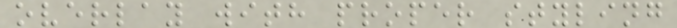overlay with proper styling
